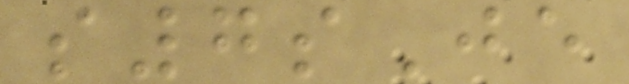s7sJe
